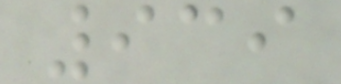939
